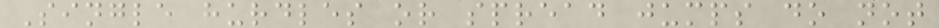Single hurdles or spread jumps do not
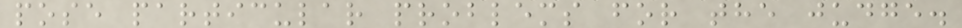pose particular problems for the judge.
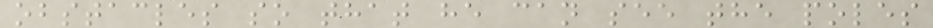obstacles so that he can see the poles
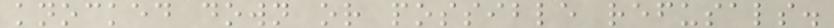knocked down or possible refusals.
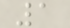1
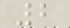2
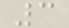3
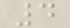4
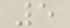5
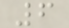6
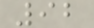92
